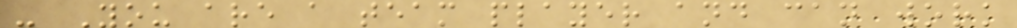- You are a team player and can work
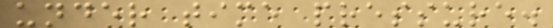under time pressure.
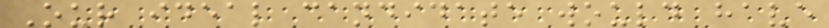Our ideal candidate would have
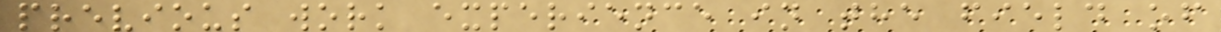previous work experience in the field of
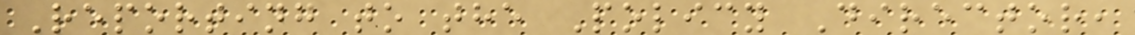Reporting to the Policy Director,
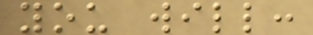you will:
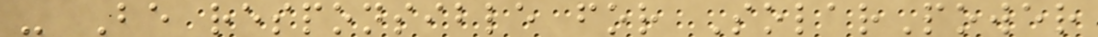- Be responsible for SolarPower
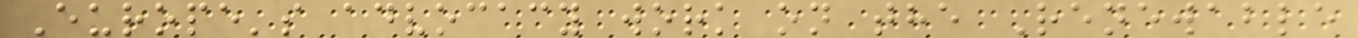Europe's advocacy work on the Renewable
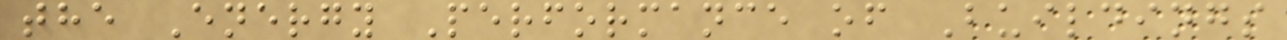the Energy Performance of Buildings
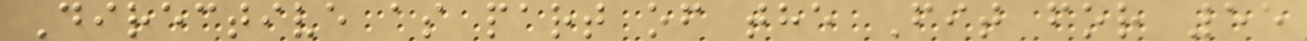Directive as part of the Fit for 55
